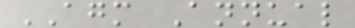AGM Annual
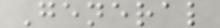General
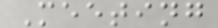Meeting
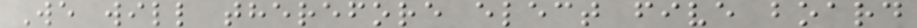We will therefore elect five board
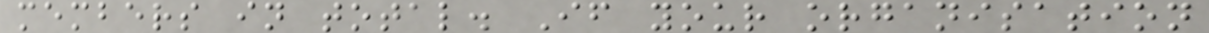members in total. If your organisation
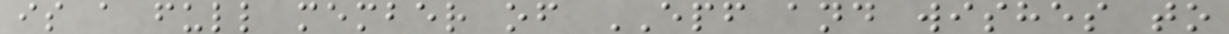is a full member of EPF and wishes to
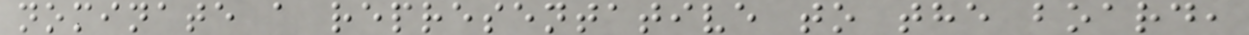nominate a representative to the board,
